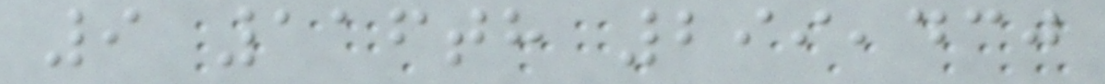9 116th 299,430
